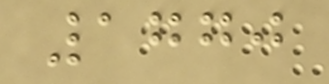1770
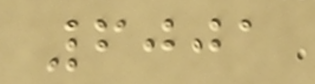6001
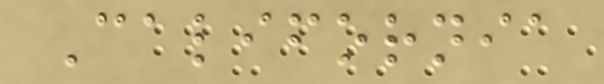California
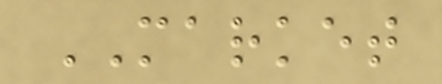MARKET
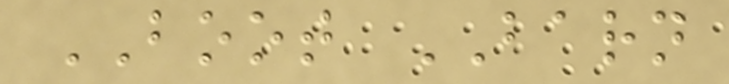BOOT BARN
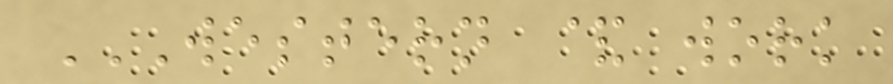WESTERN & WORK
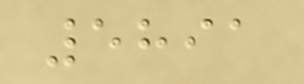5891
